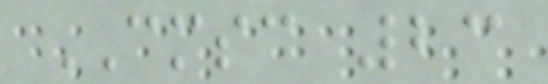CMSC 23
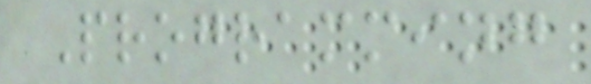Programming
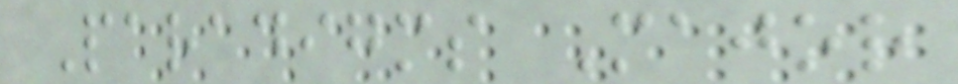Paradigms Major
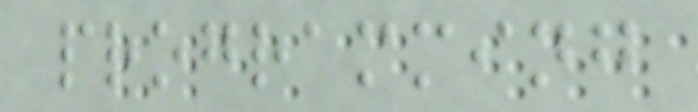programming
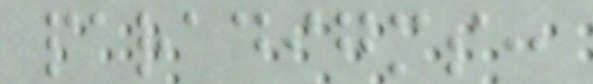paradigms:
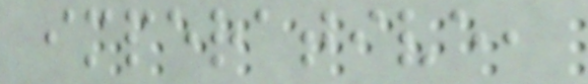imperative,
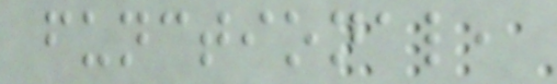functional,
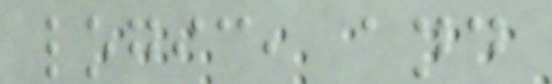logic, and
